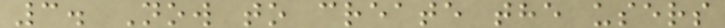3. Now to create the users
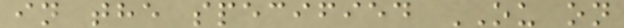in the specified OU on
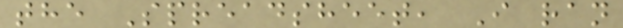the Spreadsheet, I ran
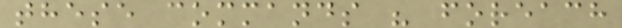these commands " foreach
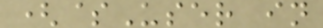($User in
